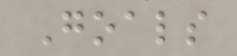Goals
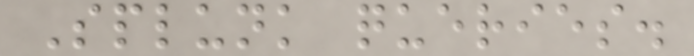Splunk queries.
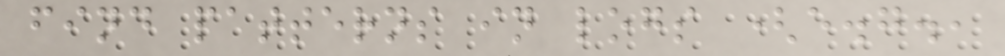find patterns in logs (e.g.,
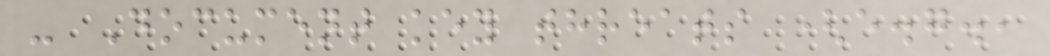- Document key threats (e.g.,
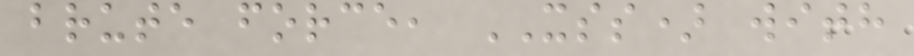brute force, XSS) with
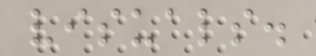visuals.
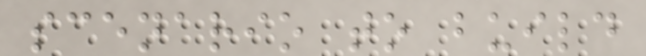scenario to build
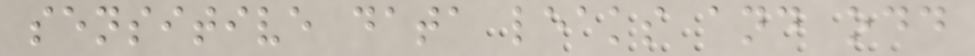sensitive data leaks and odd
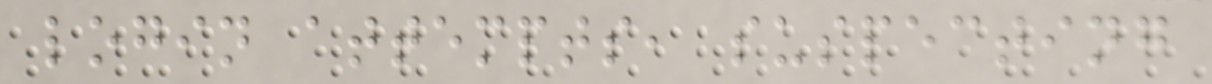login attempts, suspecting
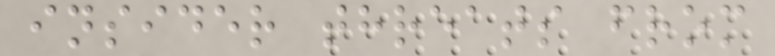insider threats from
